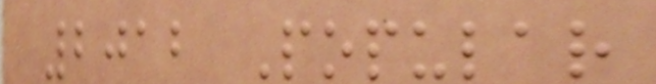2012 Popular
